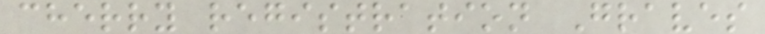cherry registration Graves
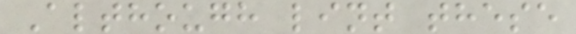Although lint these
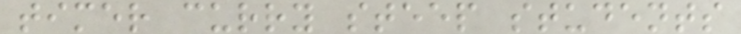timer curry steep students
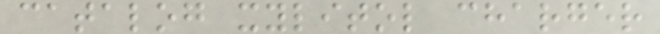catalog xylitol charger
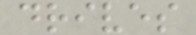drives
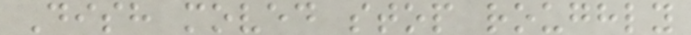Dish moved stop roughly
